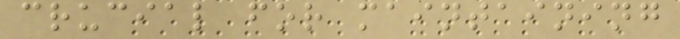crucial for maintaining
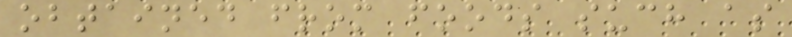obtained from foods such as
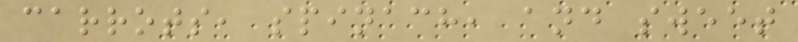carrots, spinach, and sweet
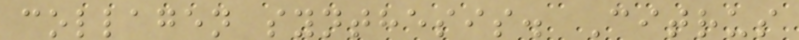collagen synthesis. Citrus
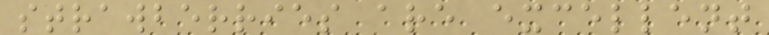strawberries are excellent
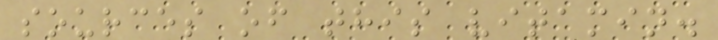sources of this vitamin.
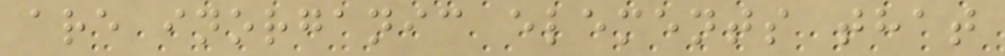are inorganic elements that
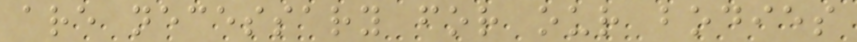are necessary for our bodies
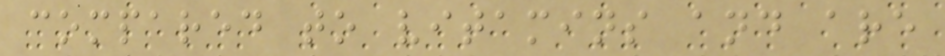compared to vitamins and are
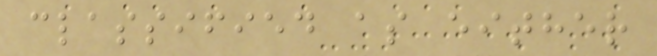classified as either
